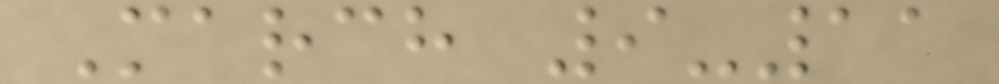March 9-11
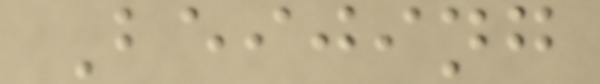Beijing
